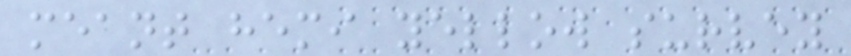meant hemi yellow survey
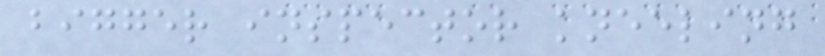bigger inspector kneeling
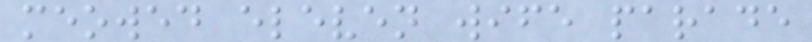meowed eleven wife parade
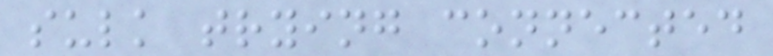sulk trying connected
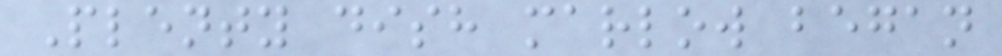Plenty dish marlow began
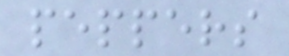peppers
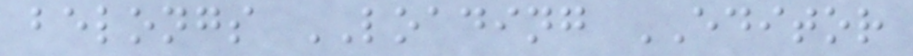belongs LOADING EDITOR
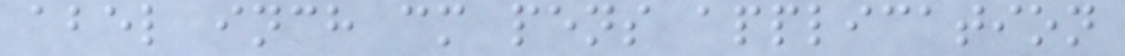abel inch cm pens application
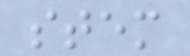stem
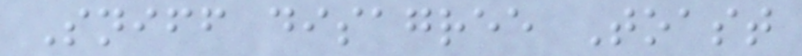Sniff disagree Toast
